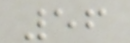56
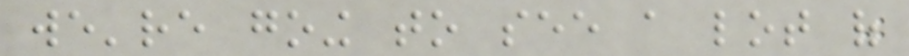we're going to see a lot of
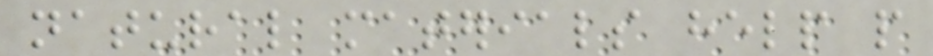natural materials help people
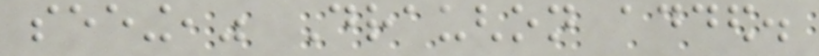seeing," Draughon added.
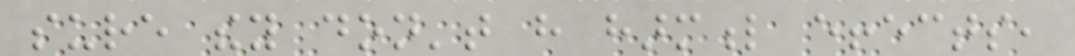sure they don't have harmful effects,
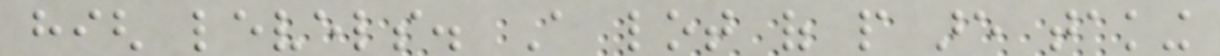high levels. A lot of people are taking
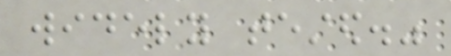widely tested."
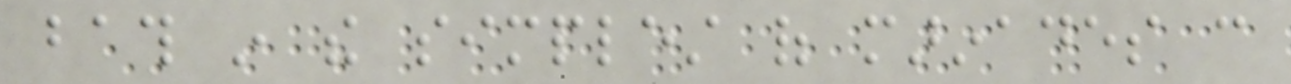bath in the simplest of marinades can
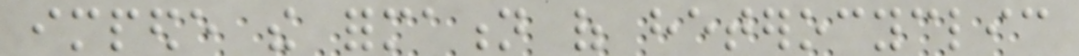impede the formation of heterocyclic
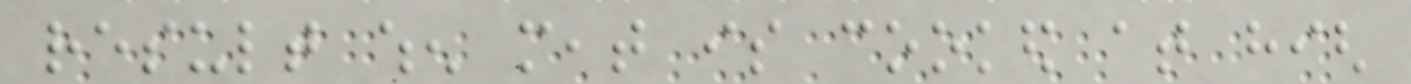result when meat is cooked at high
